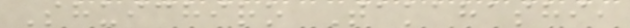Shuichiro Takahashi,
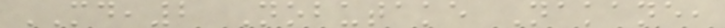MD,2 Nobutake Nakane,
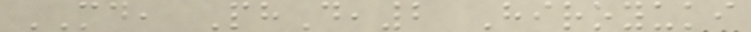MD, PhD,2 Hiroyuki
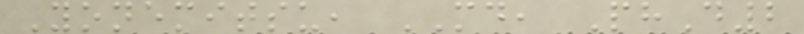Yonemitsu, MD, PhD2
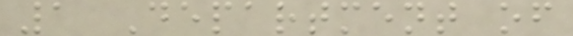1 Department of
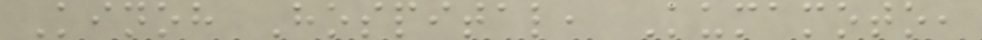Kinoh Hospital, Kumamoto,
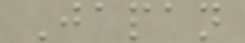Japan
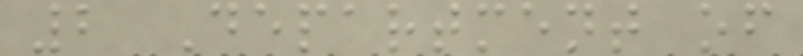2 Department of
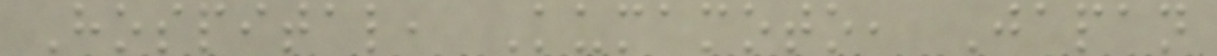Hospital, Kumamoto, Japan
